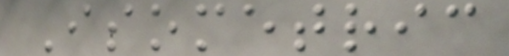Isometric
